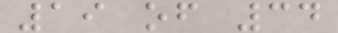19 of 34
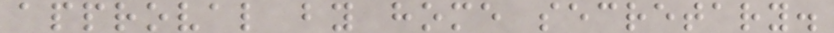approval by home secretary.
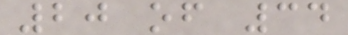20 of 34
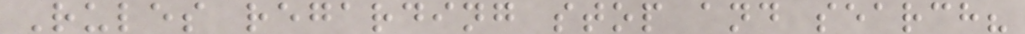Rules regarding stop and search?
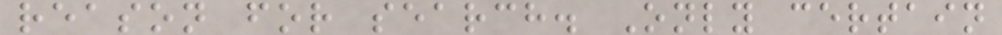reason for search. Only certain
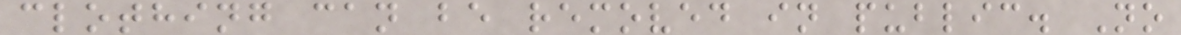clothing can be removed in public. No
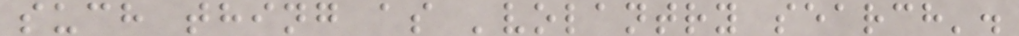such thing as 'volantry search'.
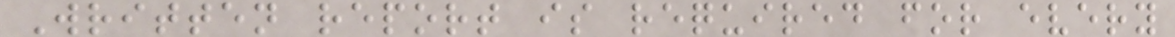Written report is required for every
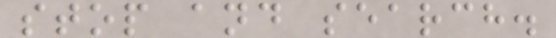stop and search.
